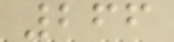266
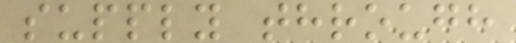supply through
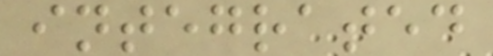integrated
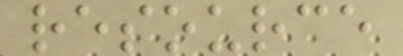resource
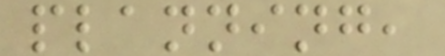planning,
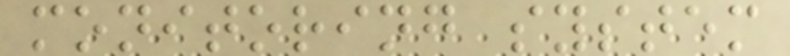monitoring system
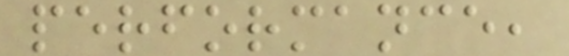performance,
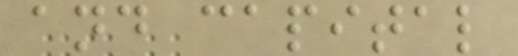and capital
